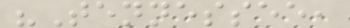"Tennessee,
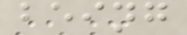being
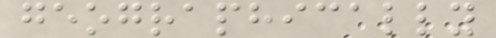geographically
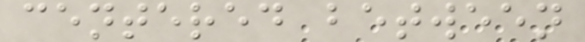centered between
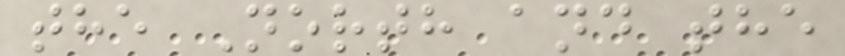the North and the
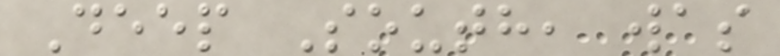Deep South, was
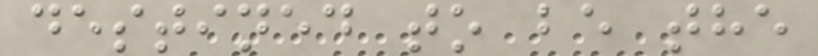destined to be the
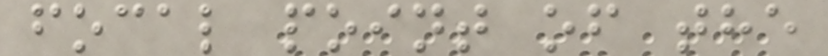focal point of the
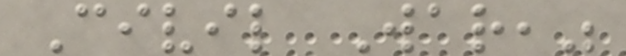Civil War,"
